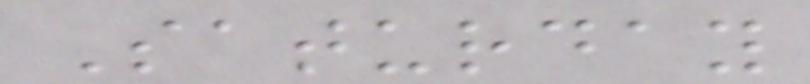Saturday
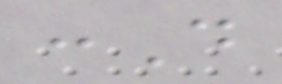:D
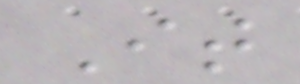It
